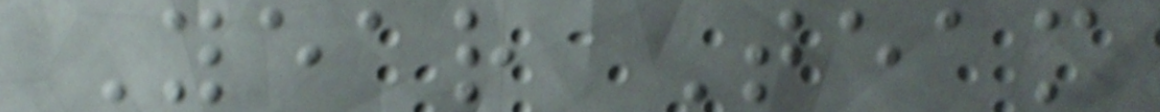Year Team
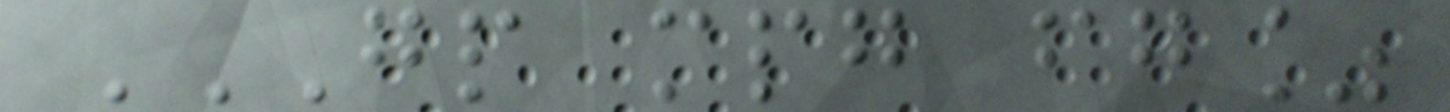GP MPG FG%
